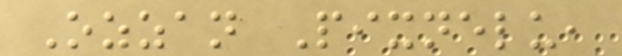Ozzan Pixnelu,
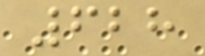628
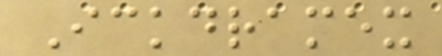Ickdramex
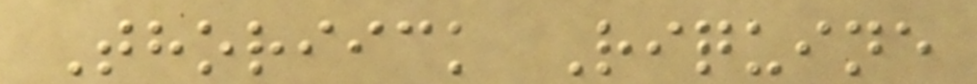Thoriick Riquine
